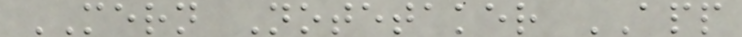MERN Notetaker APP
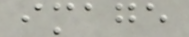image
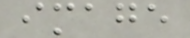image
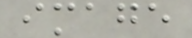image
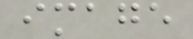image
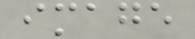image
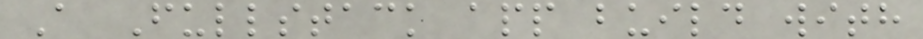A Fullstack app build with
